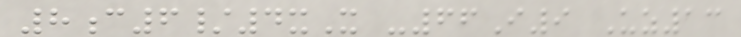8c6/4xX -66I9 Uz13
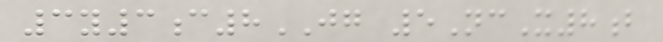3y3c8JG 5NcX8b
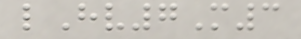lHv7M3
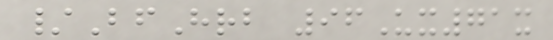/BfHrb 96Ux71x
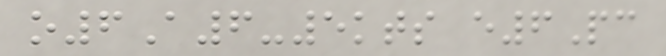o6A6-5kts e6Pc
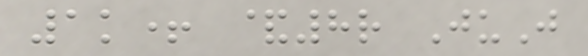1k+ &8r JuJ
